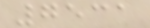7531
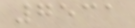7531
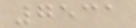7531
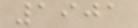1901
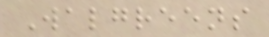Walgreens
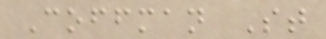Coffman St
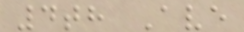4th Ave
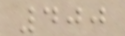400
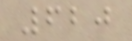620
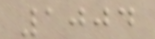1004
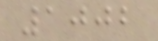1002
